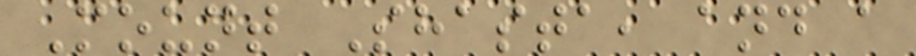Mount Shasta, and a
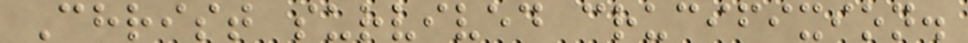Christ survived crucifixion.
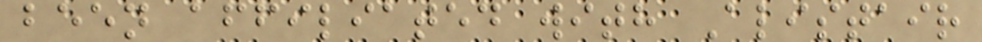been affiliated with Alistair
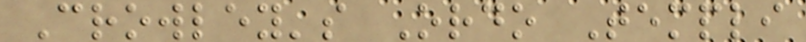Crowley's Ordo Templi
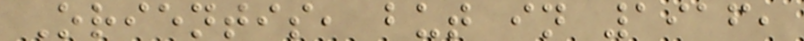Orientis, but in 1916,
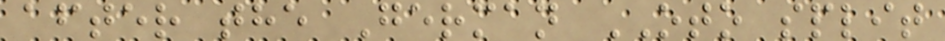after the German OTO split
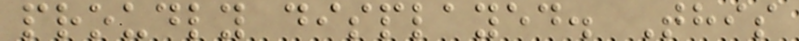proudly displayed. This
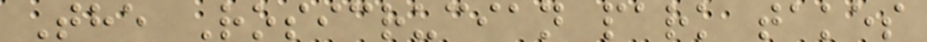The Rosicrucian park takes
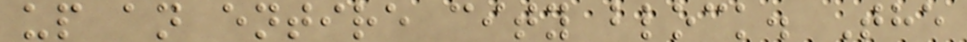up an entire city block. The
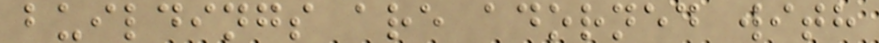buildings are adorned with
